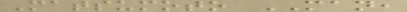Matsumoto MAN,
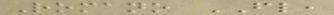Romano FL,
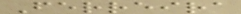Ferreira
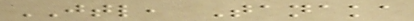JTL, Tanaka
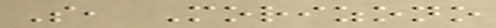S, Morizono
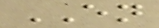EN
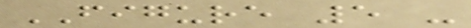FIGURE 5 -
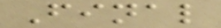Final
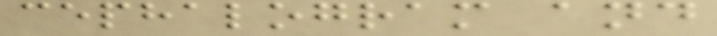cephalogram and
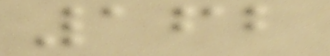162
